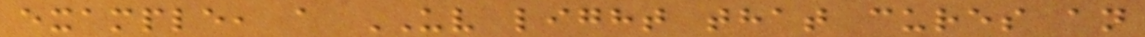example, a UV light that cures an
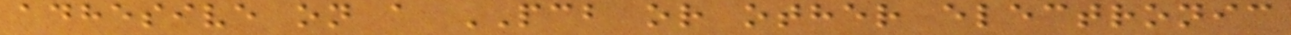adhesive on a PCB or other electronic
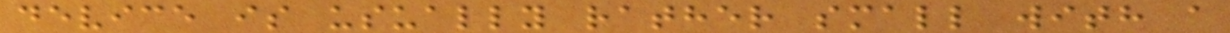device is usually rather small with a
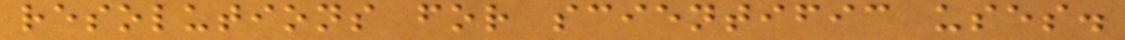resolutions for scientific uses.
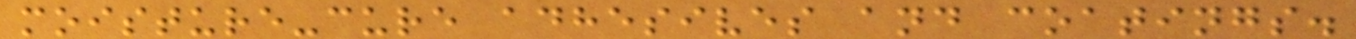moisture-cure adhesives and coatings.
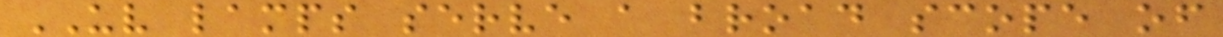UV lamps serve a broad scope of
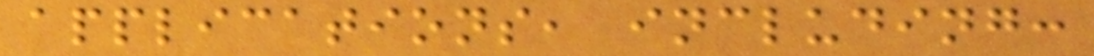applications, including:
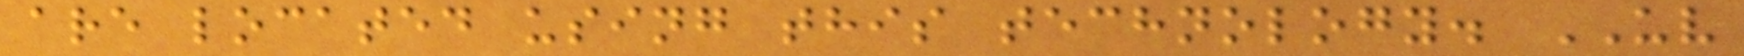are located using this technology. UV
